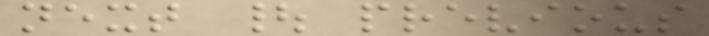next | previous
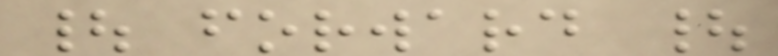| forward |
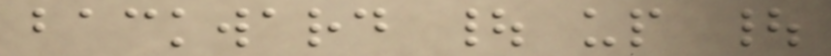backward | up |
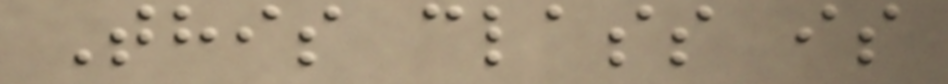This class is
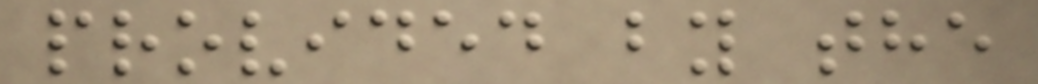provided by the
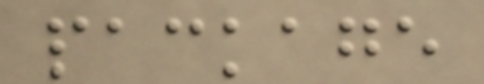package
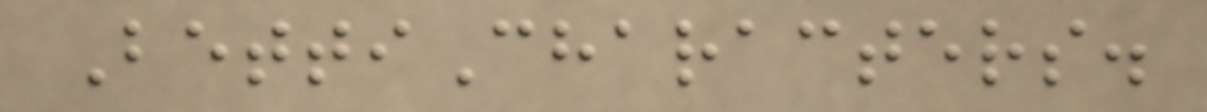BettiCharacters.
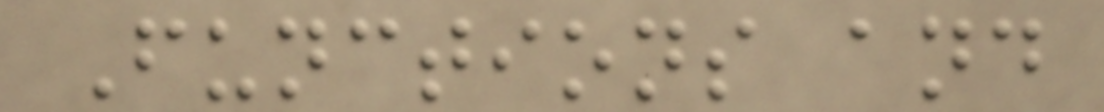Functions and
